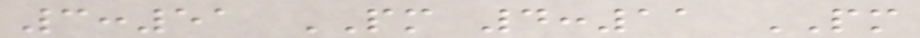3:51 PM 4:11 PM
